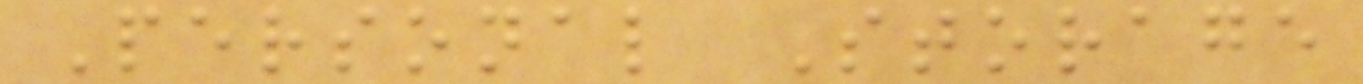Personal Storage
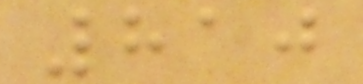810
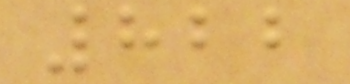822
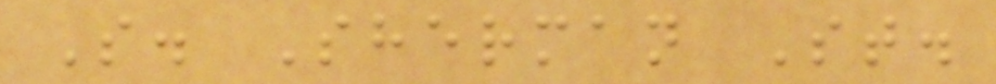S. Sherman St.
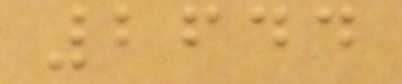2644
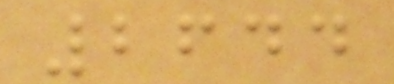2644
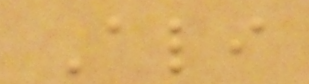Ali
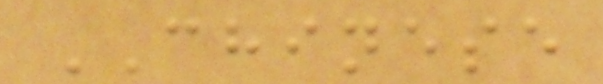CHINESE
